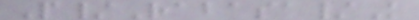P/Rabasa/K
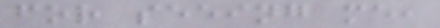for seeing me,
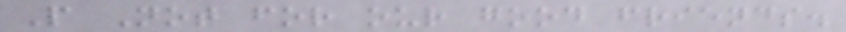P Not for our good friends.
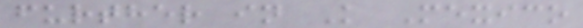further in K Mexico
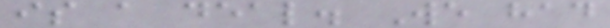is a deal. We had
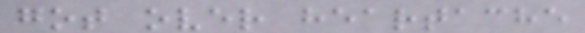got over heartache
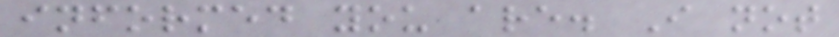informed you are. I not
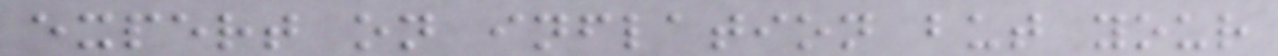expert on inflation but your
